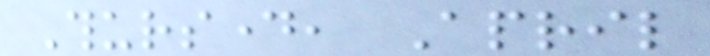Thursday, April
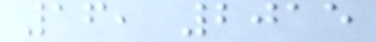16, 2015
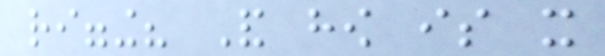rigging? And how is it
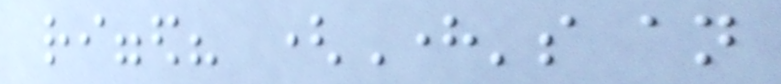rigged? (Here's an
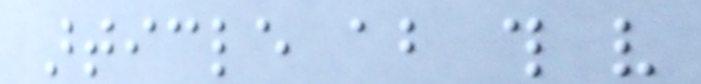article about this very
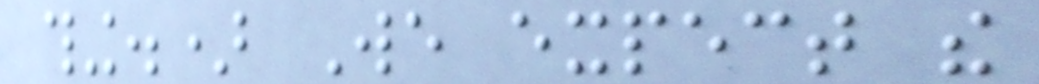thing.) We expect the
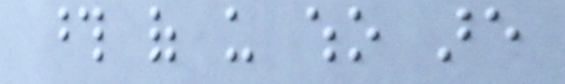those of us who are
